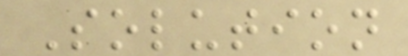Solution
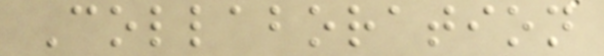Collaboration
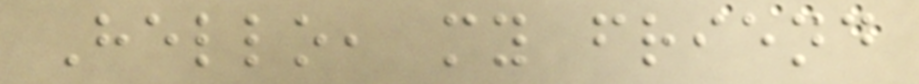Hello, my friend
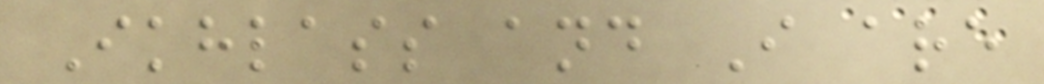Ikhlass and I are
